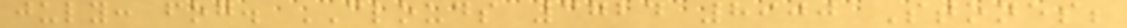july: fog. CLOUDS 3724 8900 Stones;
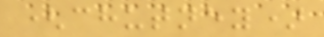(chutney)
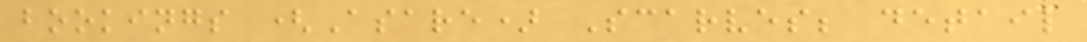bookings (Asare) Scarves; detail
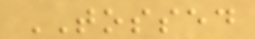TOSSED
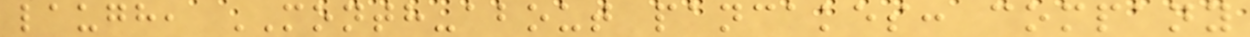laugh, MONTH-about pancakes: company
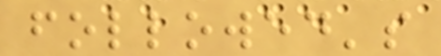followed's
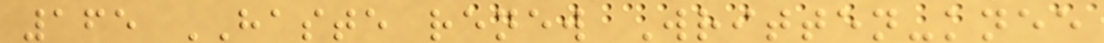165 HASTE renew Written-knee
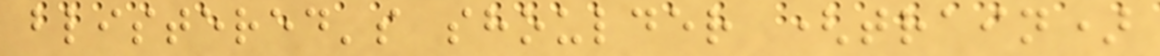blistered's shoulder (train)
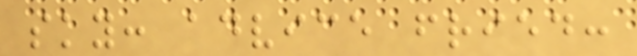sky: advice fried:
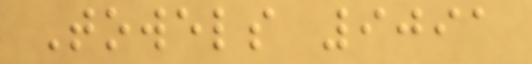Towels 9091
